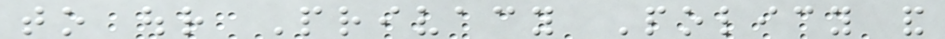to our Privacy Policy and
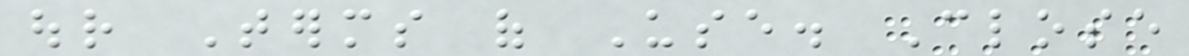our Terms of Use. Close
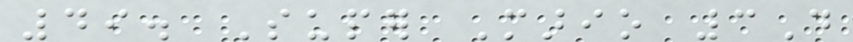49. Super Mario 3D
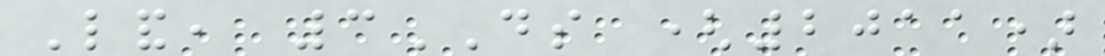Land, 3DS (2011)
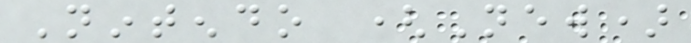Nintendo (New)
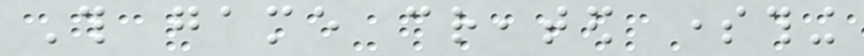This game created something
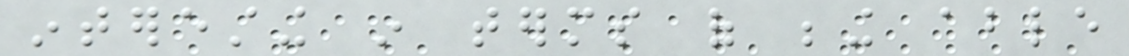interesting in terms of being able
